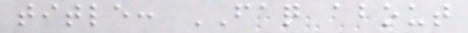title: FAQ about
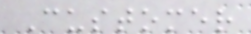Customer
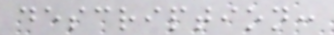description:
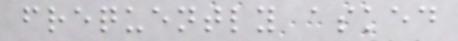frequently asked
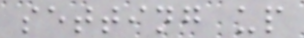setting up
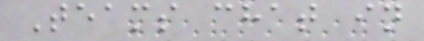Teams chat in
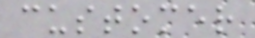customer
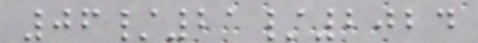06/21/2024
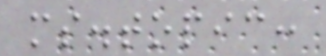ms.topic:
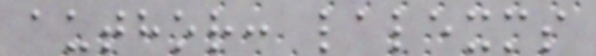author: lalexms
